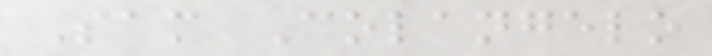Sam Colangelo
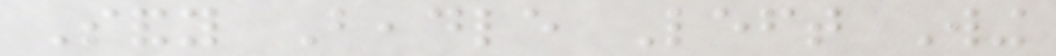Sandy Beadle Left Wing
